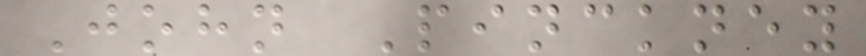John Pinckney
